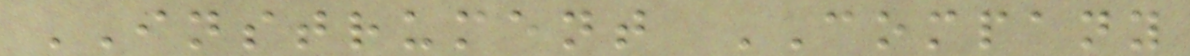INSTRUMENT COMPANY
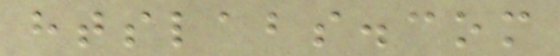htslabs.com
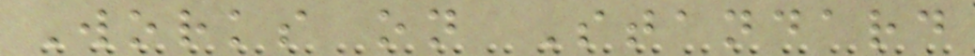Works on Standard
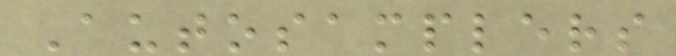Autosamplers
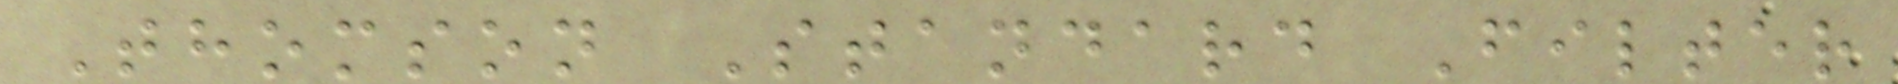Thomson Standard Filter
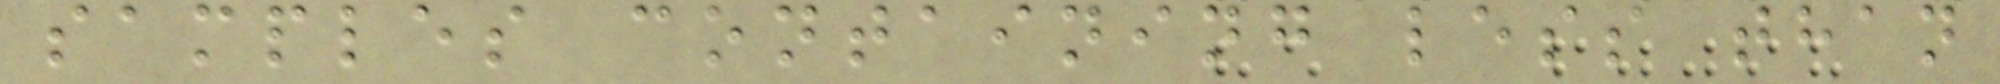samples containing less than
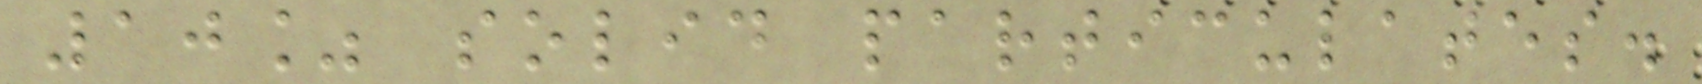10% solid particulates.
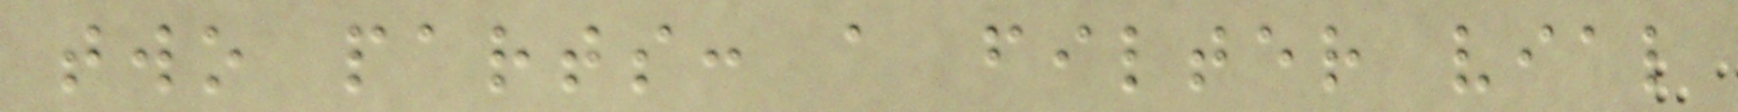two parts: a filter vial
